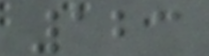123
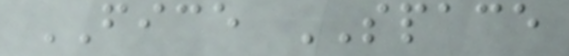FICE SPACE
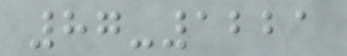87-1221
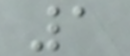1
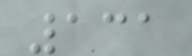131
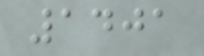1401
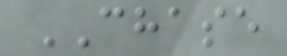CHASE
